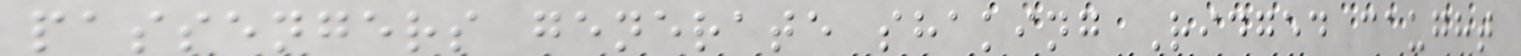passengers generate shaking Ridged caught
